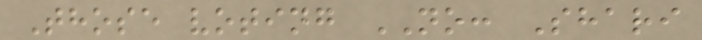Those voting NO: Shari
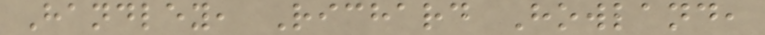Handley, Richard Howland,
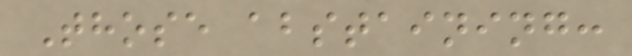Those abstaining:
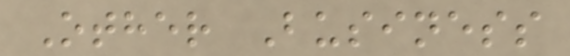Other Business
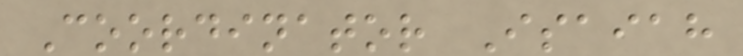Coordinator Isaiah
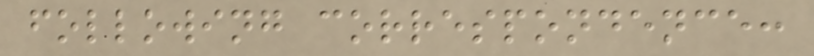following correspondence:
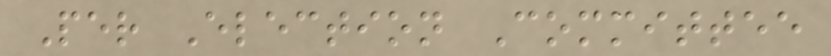Per Election Committee
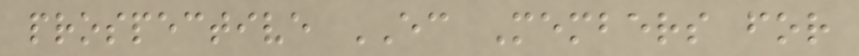prospective EC Members for
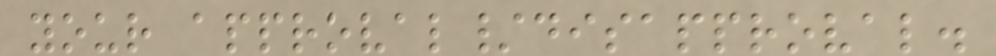your approval/disapproval.
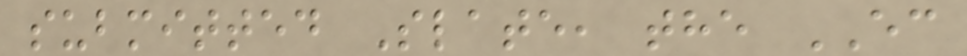submitted Slate, the EC
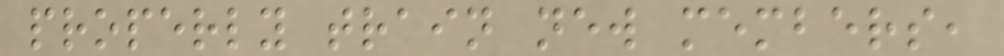properly train new members,
